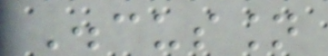Discussion
